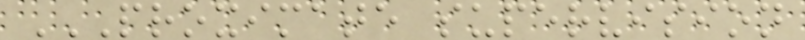PROXIMATE SUPERVISION
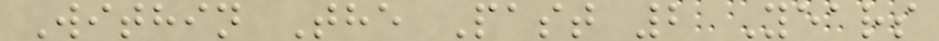Within The Past 2 Years
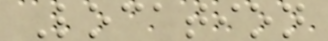Location
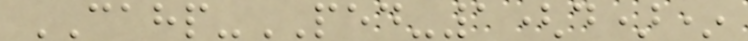CAHP-PED-1(d)*
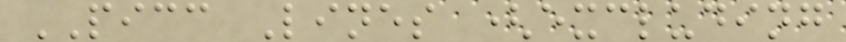PICC Lines (excluding
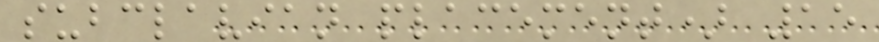subclavian placement) 15
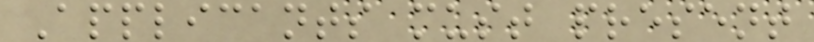Applicants must present
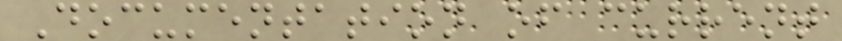Documentation of current
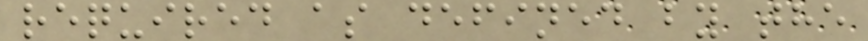required as defined by the
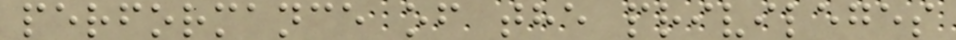performance of the privileges
